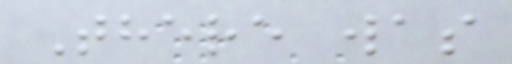There was
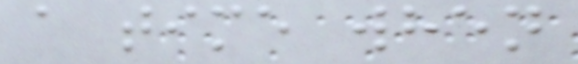a time when
